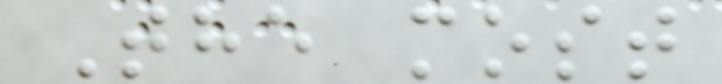The most
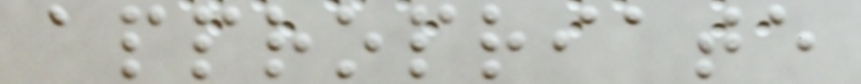appropriate
